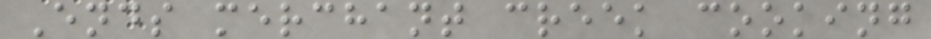Ends merchant creek cooking
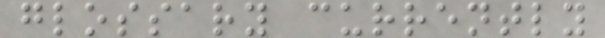glossary currently
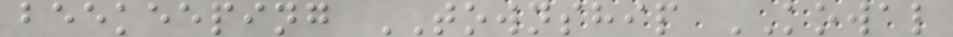beekeeping TOWNSHIP KOWAL
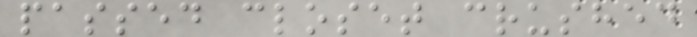passed closet crushed
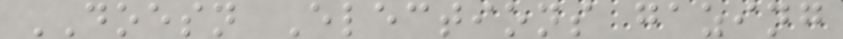DOESN Elections gazing
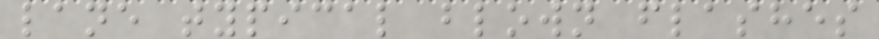lane typical blown flashes
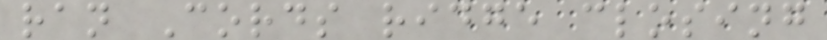ran Cords ridge closing
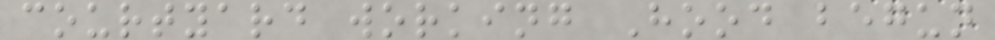courtyard working Hood begun
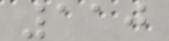110
